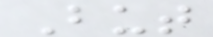But
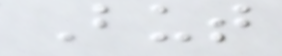But
